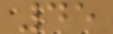45
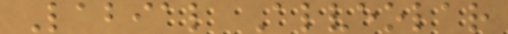Labial Alveolar
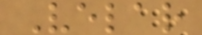Velar
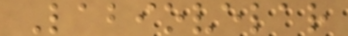Labiovelar
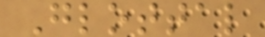Glottal
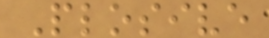Plosive
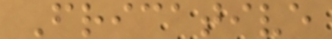Fricative
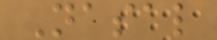Nasal
